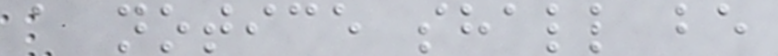a notice shall be
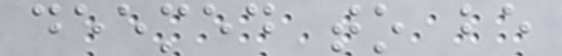deemed to be
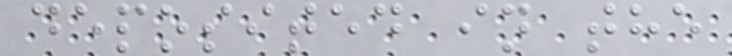deposited in the
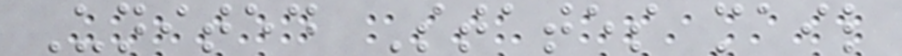United States mail
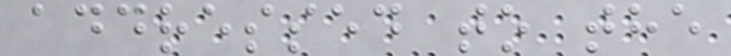addressed to the
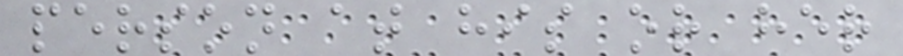person at his or her
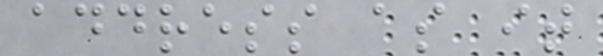address as it
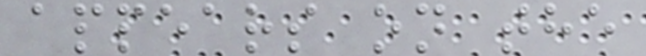appears on the
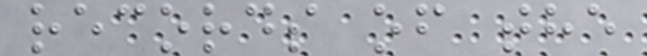records of the
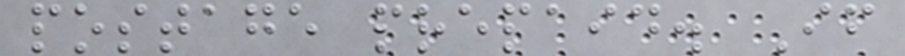postage prepaid. If
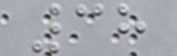38
